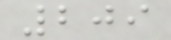209
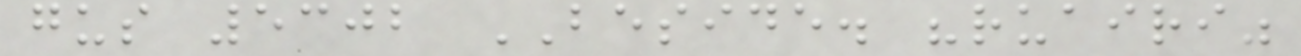gus 5302 BESIDE. "ruairi"
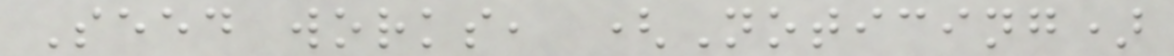Seed works, (Noticing)
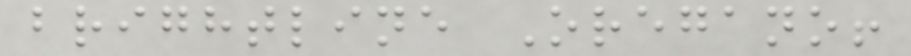brightline Oregano!
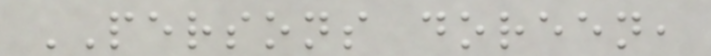PERSONS doreen,
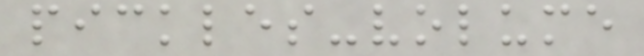pickles-volume
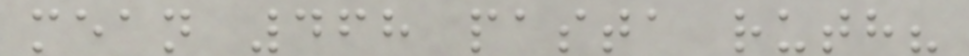mean 468 pasta ruth?
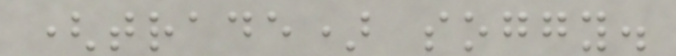(trade) soggy.
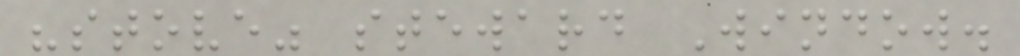"stove" steward Window.
